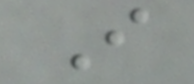I
